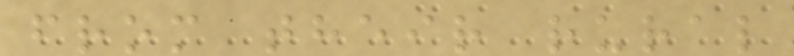from their rural
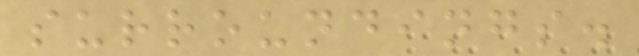surroundings.
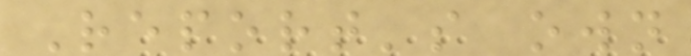Report's own
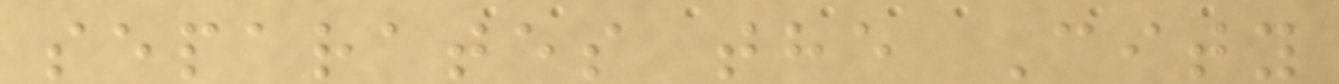separates the City
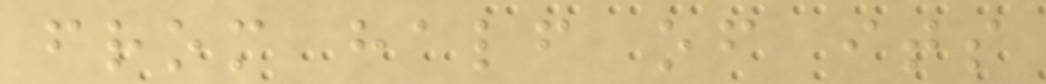from half of its
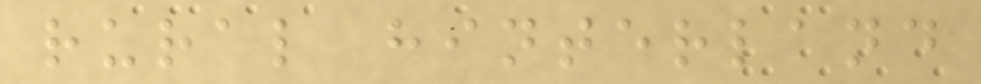rural hinterland
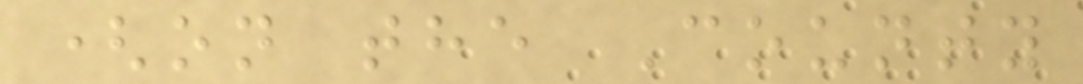(on the County
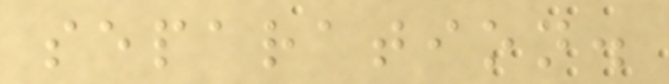separation.
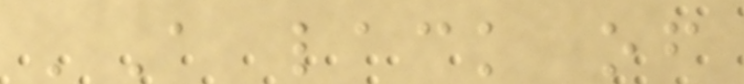'A lack of
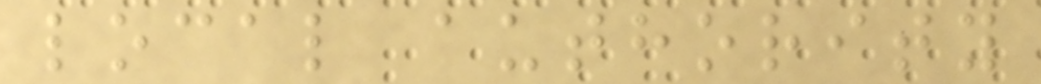local authority
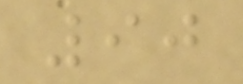90
